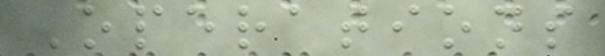Operations
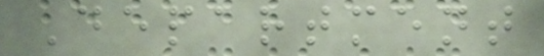Department
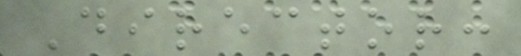Director:
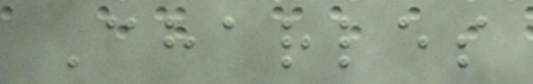Charles
